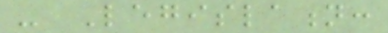- Legislation:
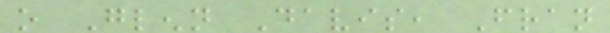o Glenn Davis, Fran
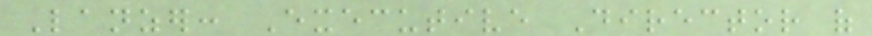Lanzer: Executive Director of
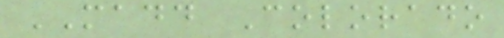MADD Colorado
